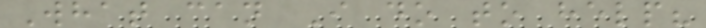What can I do to help?
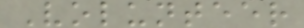Volunteer
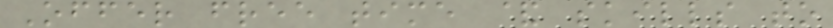Offer free time & skills to
